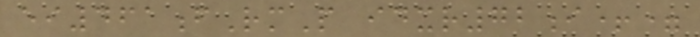ei461fRmP idxr72i+=
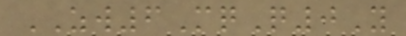ZW6MqQ0Y
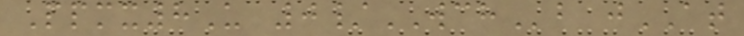Ppmx8U 0/WCHb jAT
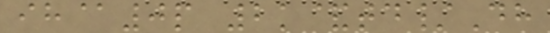ih@0p 2k&td/Dh
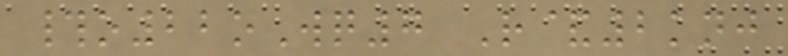#o22oWq7 R&2knj
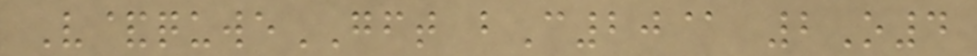V&quweGFT bC20@ 2O4
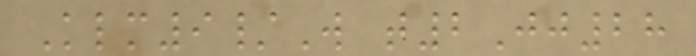Klm9/W t2Jj28
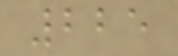225
